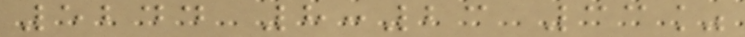5244 8:23 33%
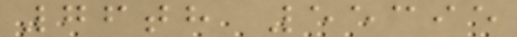76th 55395
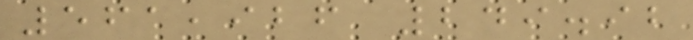561,926 249.92
